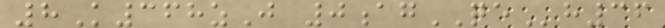8K368zJ 0agQEh36
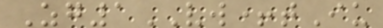Zg1VW+tIu
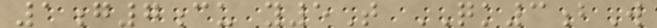1g7cu y5T QK3bW
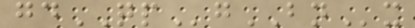gdQPgBNx
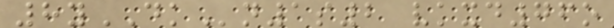8yDKn1s2 vkxd76o
